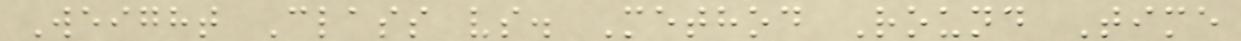Weight Class vs. Method Round Time
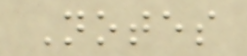Notes
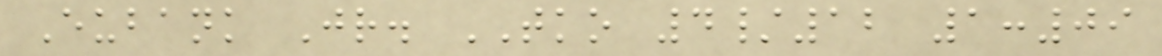Eubank Jr. TKO 4/12 1:09
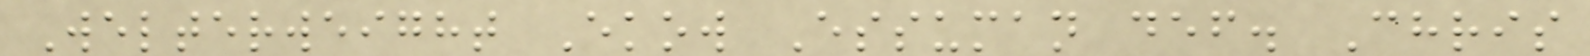Welterweight Ekow Essuman def. Chris
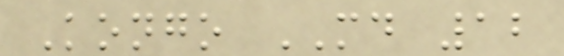Kongo MD 12
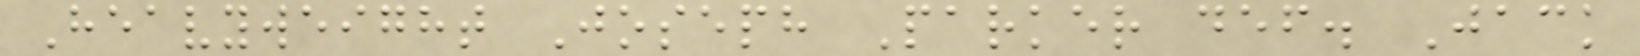Heavyweight Joseph Parker def. Jack
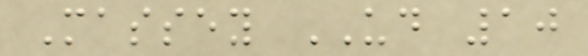Massey UD 10
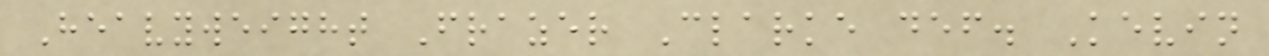Heavyweight Frazer Clarke def. Kevin
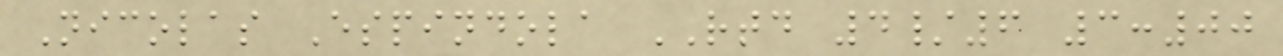Nicolas Espindola RTD 4/6 3:00
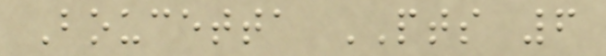Boucetta PTS 6
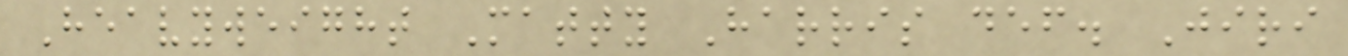Heavyweight Matty Harris def. Jiri
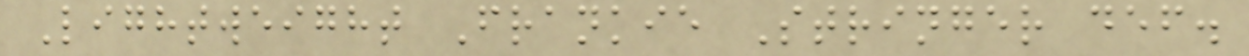Lightweight Frankie Stringer def.
